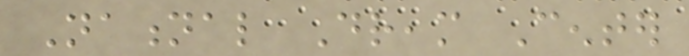National Dream Center
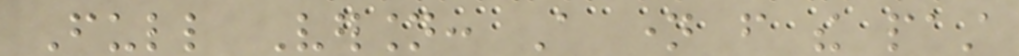Full Version: A name from the past
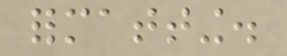formatting.
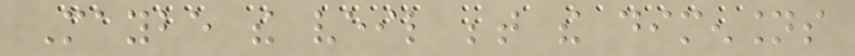Maybe the veil between the dimensions
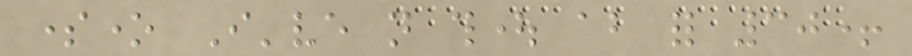someone I've not thought about for 30+
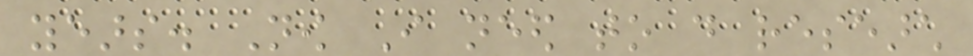years. Now I need to do research
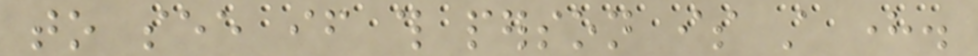to see if this person is still here.
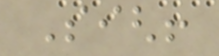Sigh!
